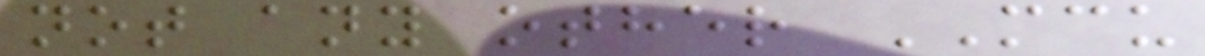not any other MCU
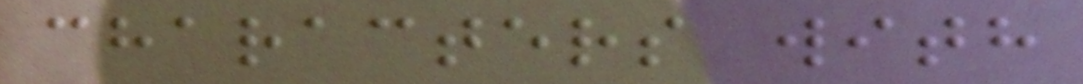characters with
